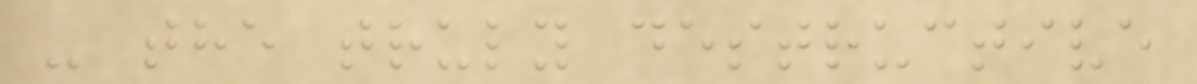- the truly destructive
